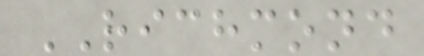RICHMOND
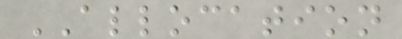ALLOCATION
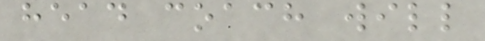head coach will
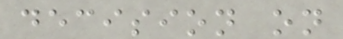decision on
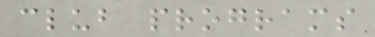club programs
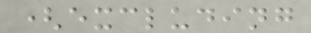(excluding
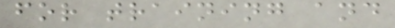for training and
